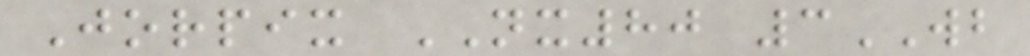Jorpix NX80 3WB
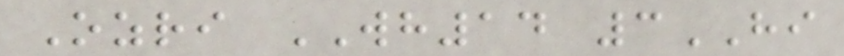Ozri WH14 3HI
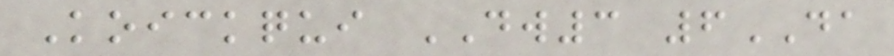Koickqui DW3 6DA
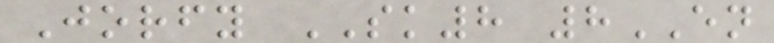Jorfy SK8 8EN
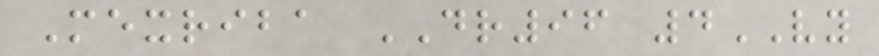Mexriba DR96 4VY
